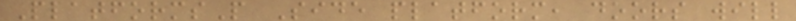PlatformsP Side platform, doors will
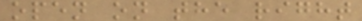open on the right
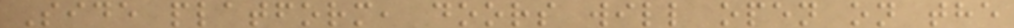Side platform, doors will open on the
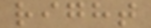right
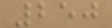250
